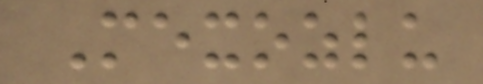Mexozlu
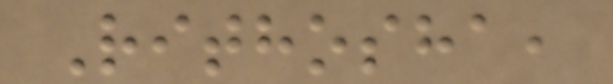Rithosha,
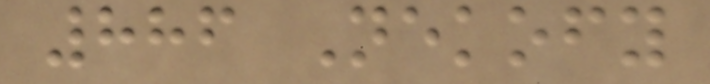886 Nekofy
